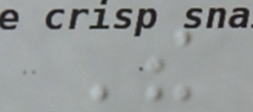The
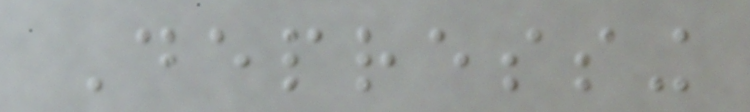Depressing
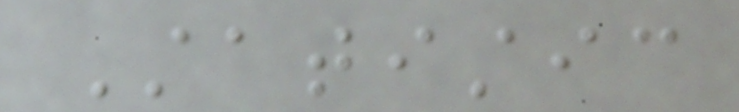Statistic
